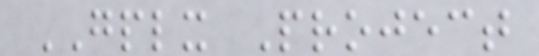GPLX Project
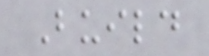Build
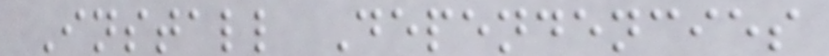Install Dependencies
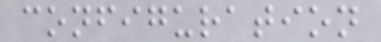configuration
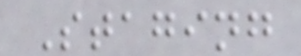Staging
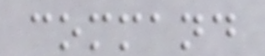command
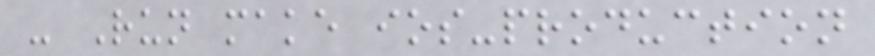- Run make ios-production
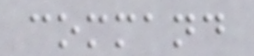command
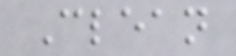Clean
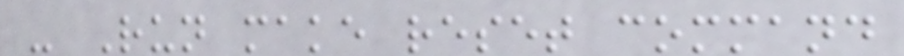- Run make reset command
